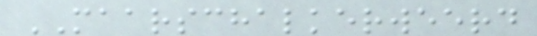MAARSCHALKERWEERD
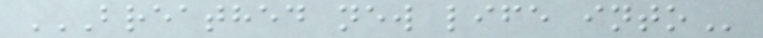BREATHED NEW LIFE INTO
